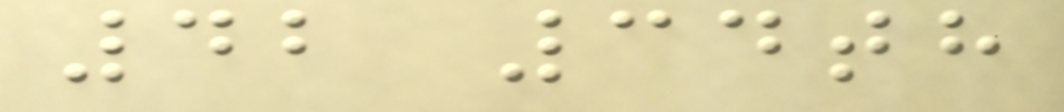42 34th
